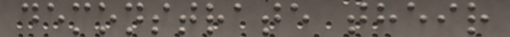demonstrate their
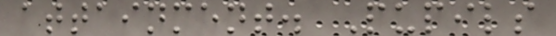attainment. Pupils
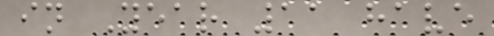in Year 11 have
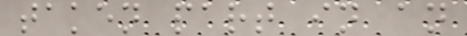taken part in an
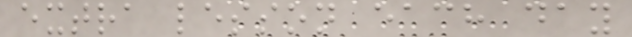extra lesson each day
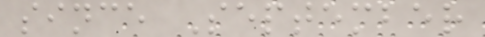since September
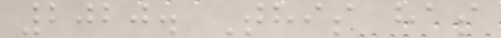2020. This has
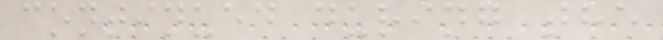continued during the
